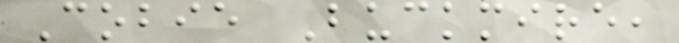Cobie Buckmire,
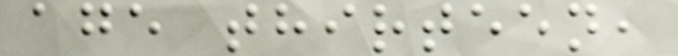age thirteen,
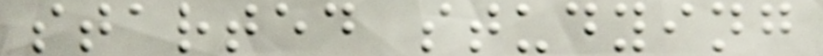started studying
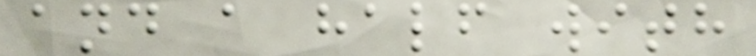and a half with
